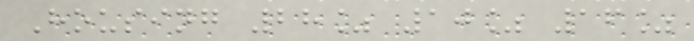Housing 28% 10% 16%
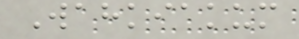Wahkiakum
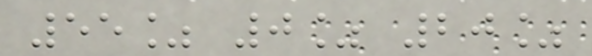55% 0% 20%
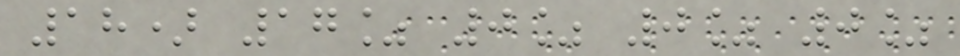18) 17% 0% 0% 0%
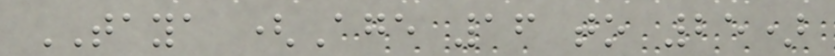TAYA (Age 16 to 25)
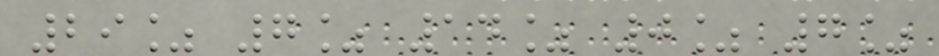29% 7% 14% 0% 7%
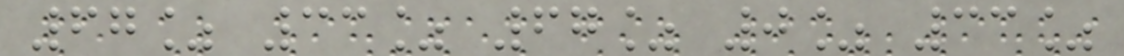67% 33% 67% 0% 33%
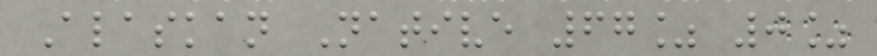Alaskan Native 67% 0%
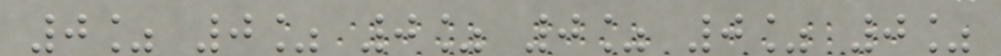0% 0% 0% 0% 0% 0%
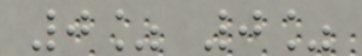0% 0%
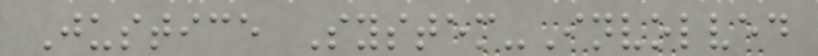Justice System-Involved
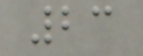23
